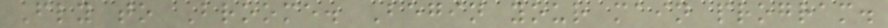Fly to Broome. Begin your main program.
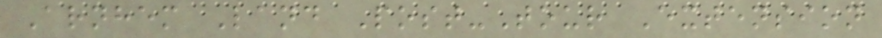Arnhem Land Post-Tour Extension
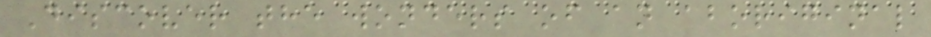Discover the wonders of an aboriginal
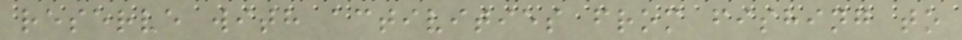reserve with activities from fishing to
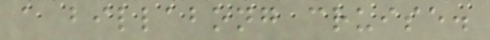a billabong cruise.
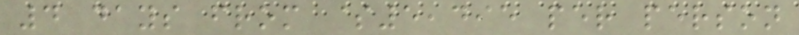4 days from $5,495 per person
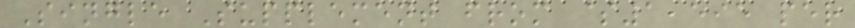Single Supplement from $1,595 per
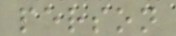person
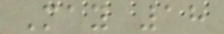May 18
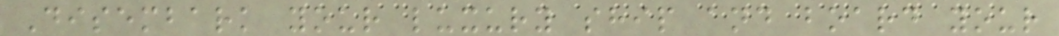Disembark your luxury ship and board your
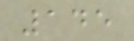145
